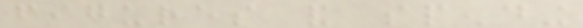figures and spending
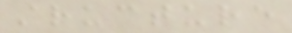structure
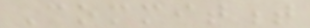Commitment
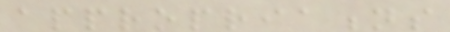appropriations
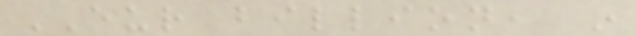EUR billion, in
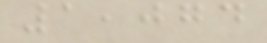1,074
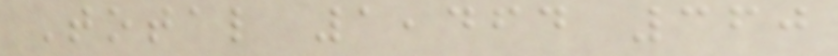Total 1,464 360
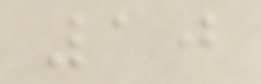10
